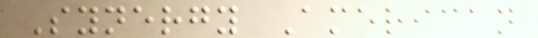Synergy American
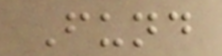Fund
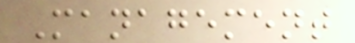Management
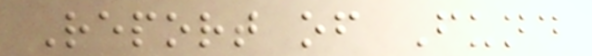Report of Fund
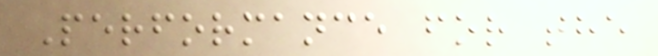Performance for the
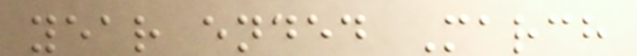year ended March
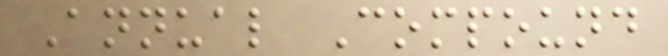Annual Compound
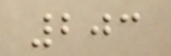203
